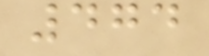474
